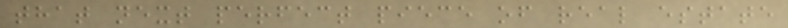that next perfect piece of real estate
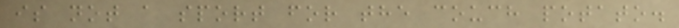is not a sport for the couch potato.
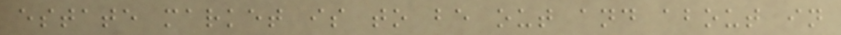estate market is to be out and about in
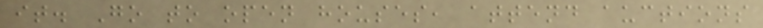it. Go to open houses, attend auctions
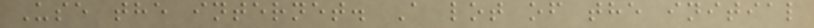Use the internet. A lot of the initial
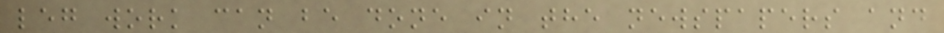leg work can be done in the newspapers and
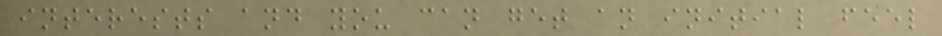interests and you can get an initial feel
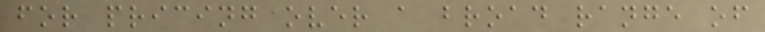for pricing over a broad range of
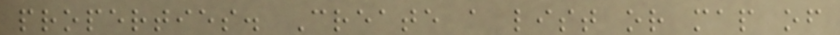properties. Create a list or map of
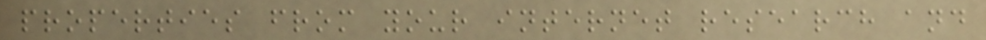properties from your internet research and
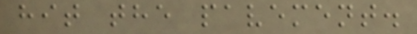hit the pavement.
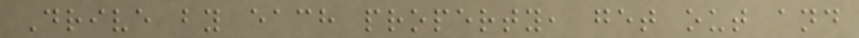Drive by each property, get out and
